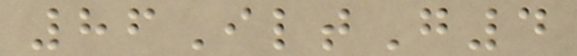86IltG4
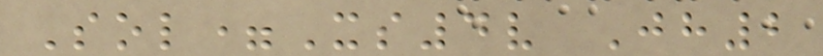Sol=Xs4v Jh2
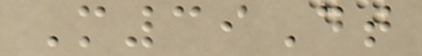M39Dt
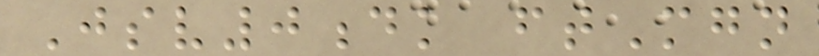Jsv0dk ftMgn
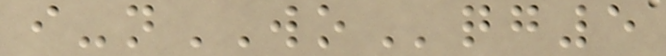i-nWOqg5
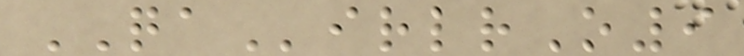QAirlrO9
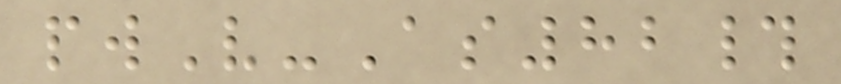pwV-As82#
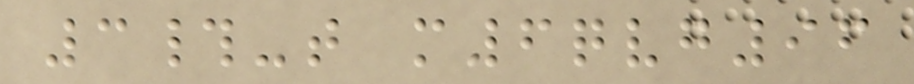3#-t m6qvg96
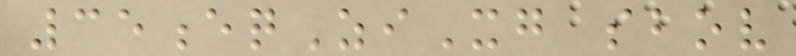35eqZiXg sbov
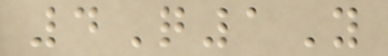4Q1Y
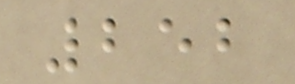252
